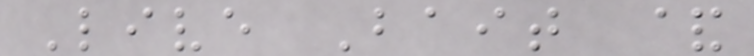Live Bait &
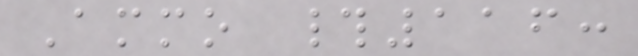Ammo #116:
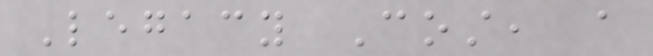Legacy Cost, a
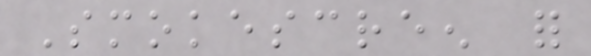Smokescreen for
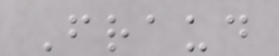Fraud
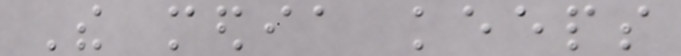The media keeps
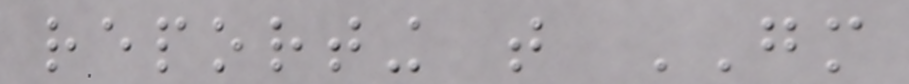reporting that GM
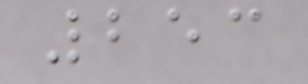253
